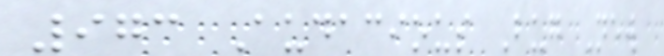973 Audacious Bug New
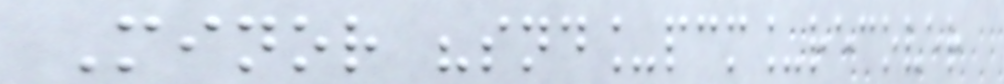Minor "snd_pcm_recover
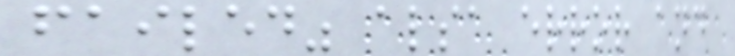failed" alsa error and
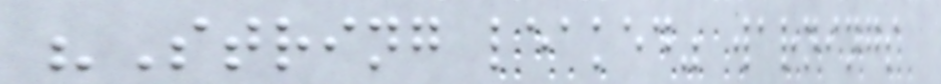"String leaked" warnings
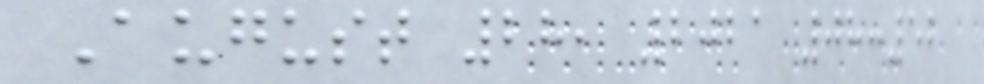August 28, 2021 08:52
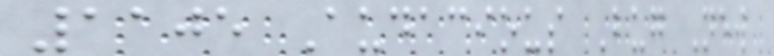1105 Audacious Bug New
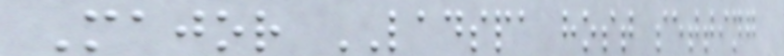Major LADSPA host setting
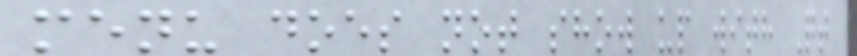menu does not show up with Qt
